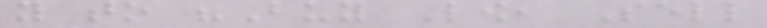you to "Buy Low, Sell
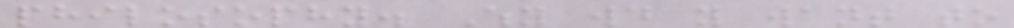philosophy. Why would you want to
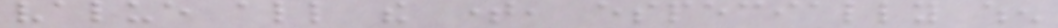value all the time, especially when
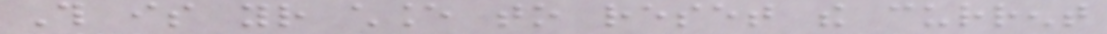This is your chance to reset the current
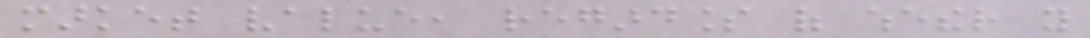market value, regardless of whether you
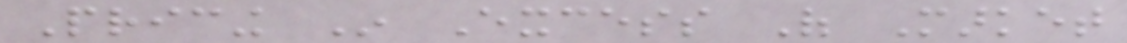Pricing In Excess Of Market
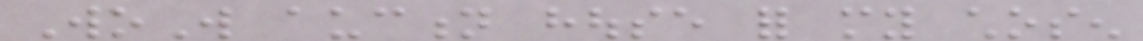WoW auction house for my chosen
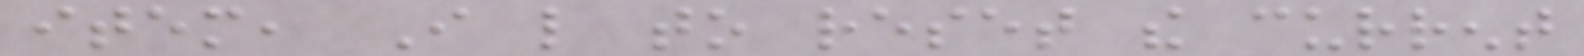item, I like to reset the current
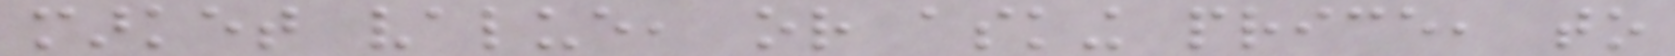market value, or asking price, to
